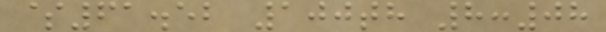$61.52 100th 8:08
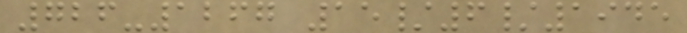726-1267 15/6/1945
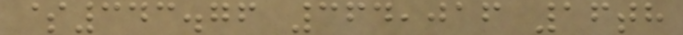$343.76 364,016 16th
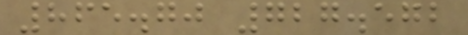865.70 727.572
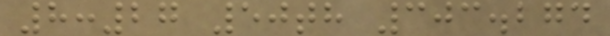8:27 50th 303.274
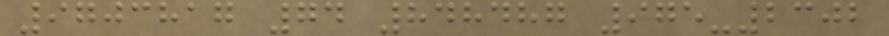9703817 74 848487 975-2302
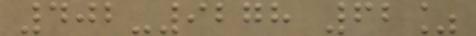402-9278 62%
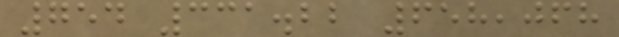754 331.22 658,068
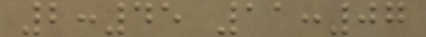2:45 11:07
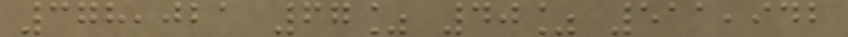378,021 67% 40% 511,942
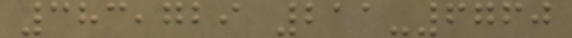383,729 211-6760
